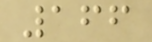166
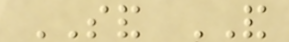SAND AND
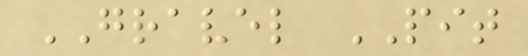GRAVEL PIT
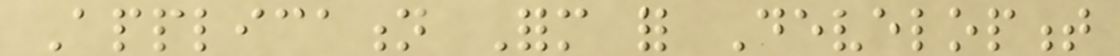Application Form for Development
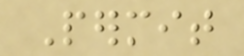Permit
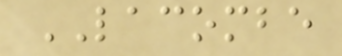LACOMBE
